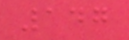147
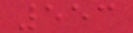553
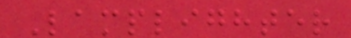Lamplighter
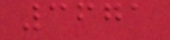3671
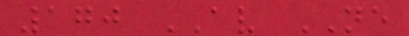170 AV NE
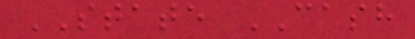STATE CASH
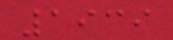1939
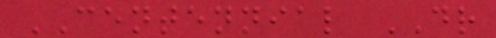CENTENNIAL DR
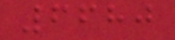6680
